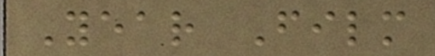Year Film
